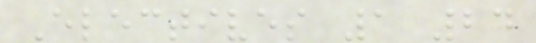Electives 1 24
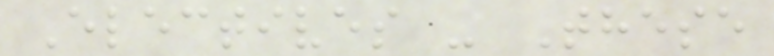Electives - These
